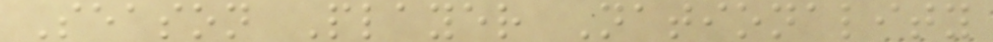Season Player Nationality
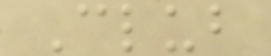Club
